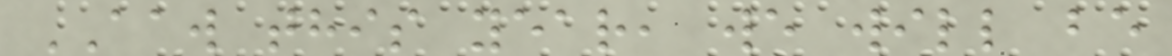AAW this year, we will be
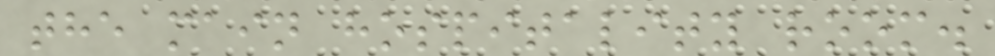the main hospitality room.
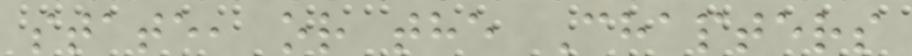state, or the Chapters
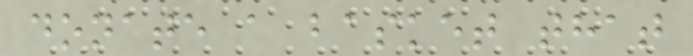donate a basket that
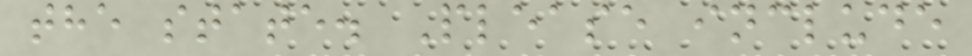the state. Please include
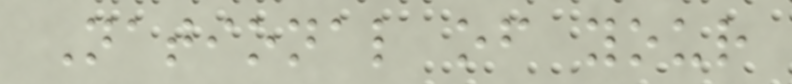National of your
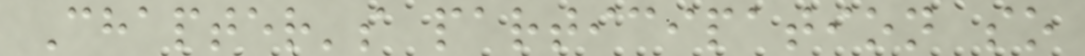Chapter's participation so
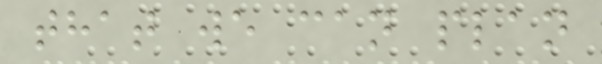that we can plan
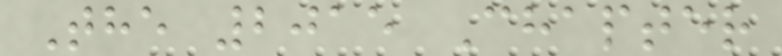The 2015 Chapter
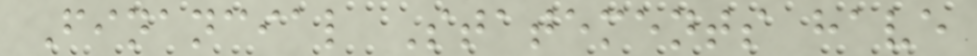Financial Statements have
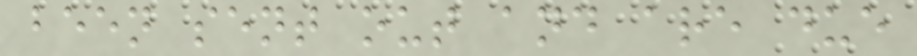been sent out and are due
